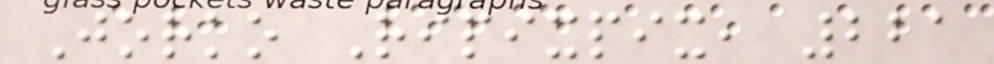Jorko Ripixpix, 221
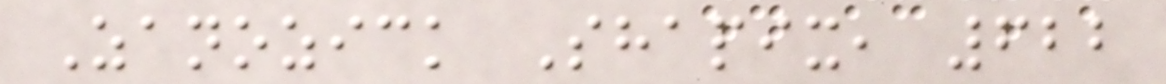Zanozick Shapix, 622
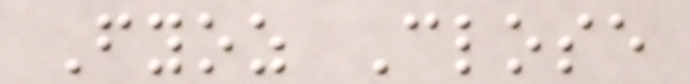Fyoz Close
